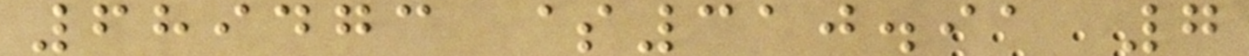689473 $310.91 7
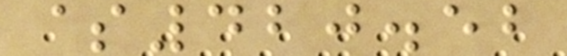$420.52
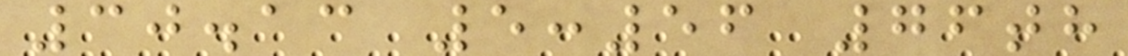30.13 5:56 76th
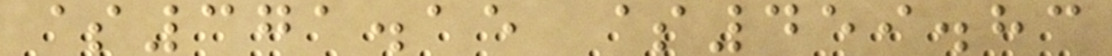$371.15 $459.83
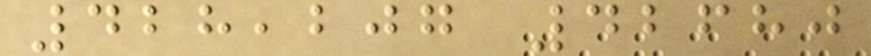428,207 42680
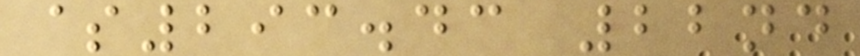$293.43 22nd
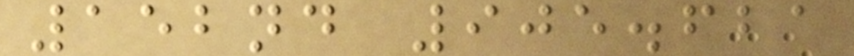152nd 905.621
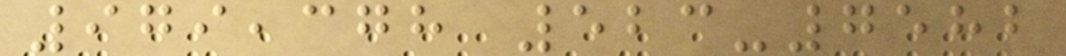979,378 523-7582
